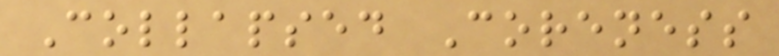Collapsed Coreness
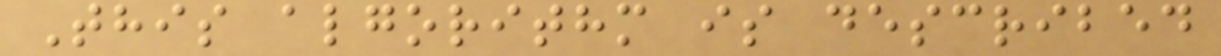This algorithm is described
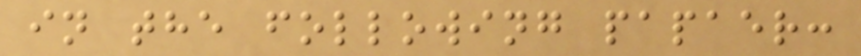in the following papaer:
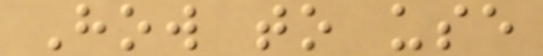How to use
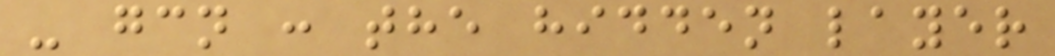- gcn : the hidden layer
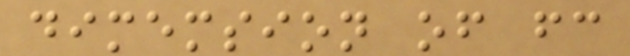dimemsion of fc
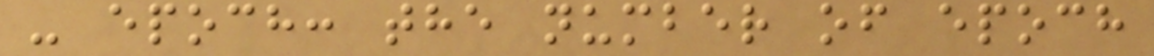- epoch: the number of epoch
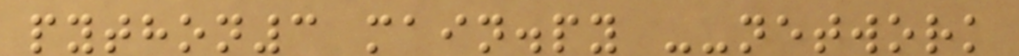python3 main.py --network
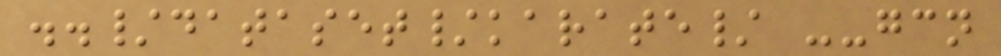../dataset/karate/ --gcn
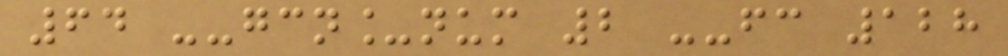64 --gcn_num 2 --fc 128
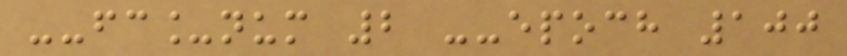--fc_num 2 --epoch 100
